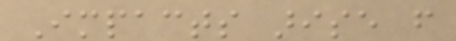Impacts arise from
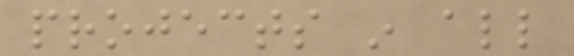projects in all
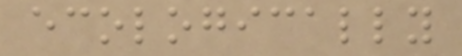ecologically
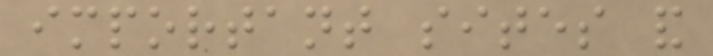important sites and
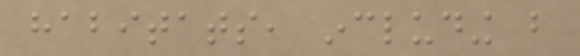habitats, including but
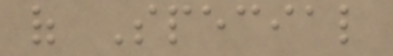of Special
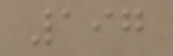197
